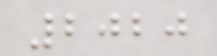2020
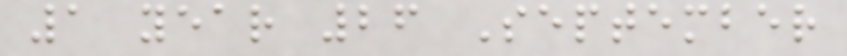1 year 26 September
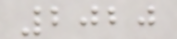2020
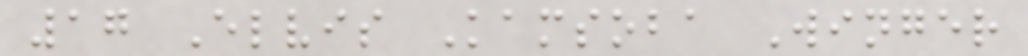17 Elvis Kamsoba Winger
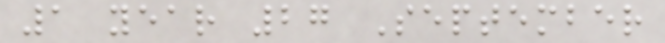1 year 27 September
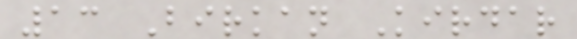13 Birkan Kirdar
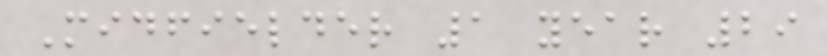Midfielder 1 year 29
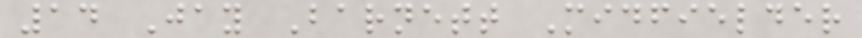14 Jay Barnett Midfielder
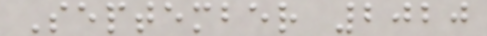September 2020
